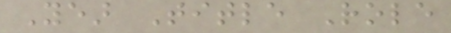Year Title Role
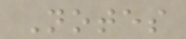Notes
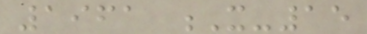1961 X-15
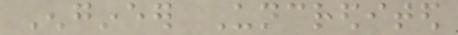Engineer Uncredited
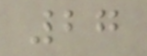27
